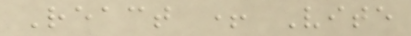React + Vite
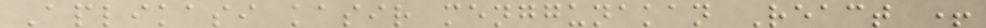Aplikasi kasir menggunakan React +
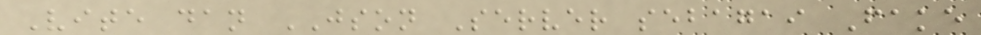Vite dan JSON Server sebagai Fake
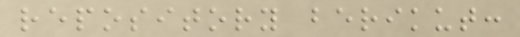repository berikut:
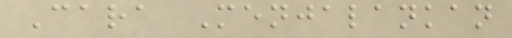Cara Menjalankan
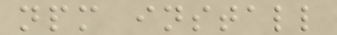npm install
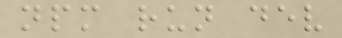npm run dev
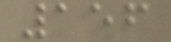156
